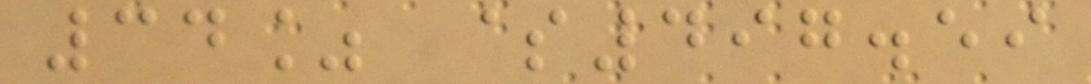34% $497.59
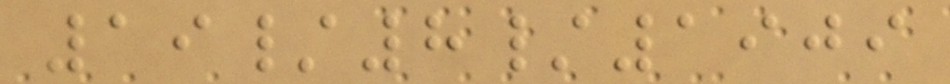19/8/1909
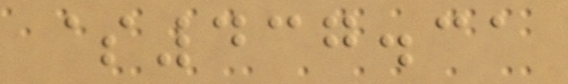$437.31
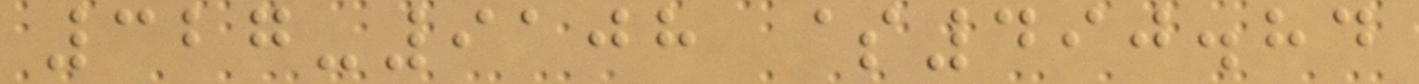327-9108 $490.84
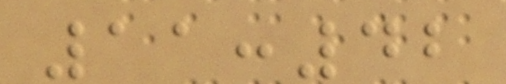11:42
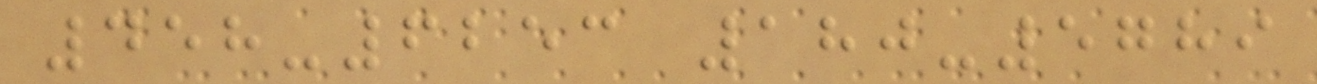458-6253 180-5789
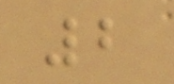2
